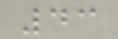43
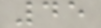45
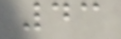43
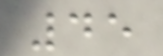45
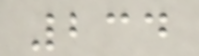234
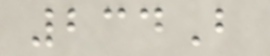234B
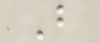B
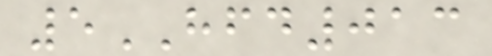5HFD013
